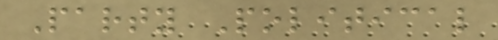Party Political
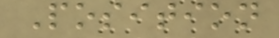Position
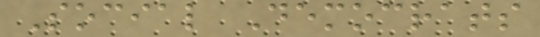Social Democrats
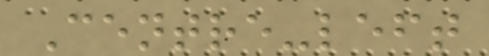Centre-left
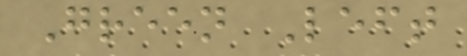Green Left
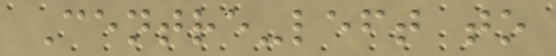Centre-left to
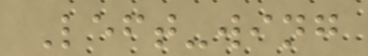Left-wing
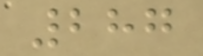287
